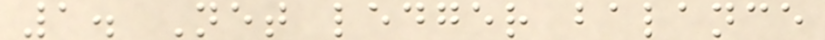1. Net ledger balance
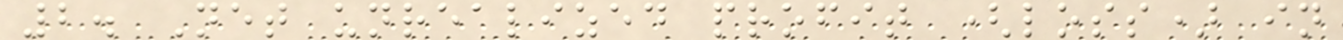2. Net unrealized profit (loss) in
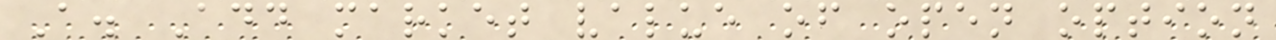A. Add market value of open option
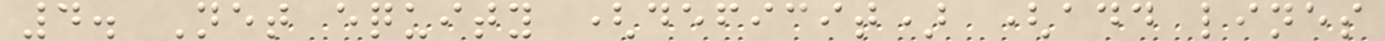4. Net equity (deficit) (add lines
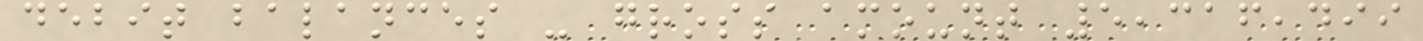debit balances - gross amount 5,316,499
